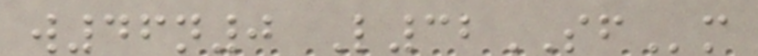w46n0 L32SFm
